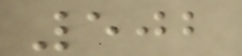502
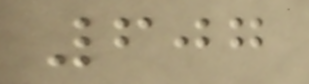607
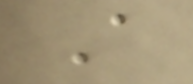A
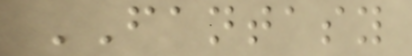FANTASY
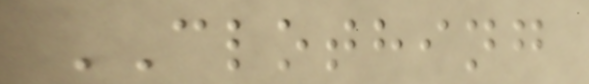CLOTHING
